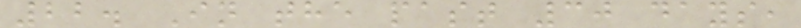22. In the past 30 days,
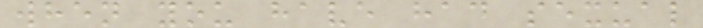when you have had sexual
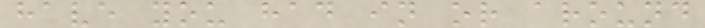have you had in or around
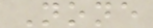None
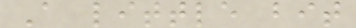A little bit
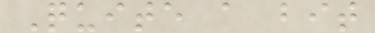Quite a bit
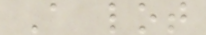A lot
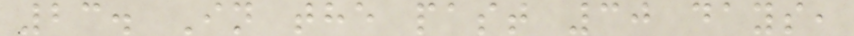23. In the past 30 days,
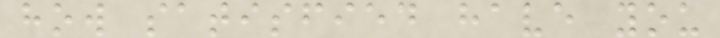how satisfied have you
